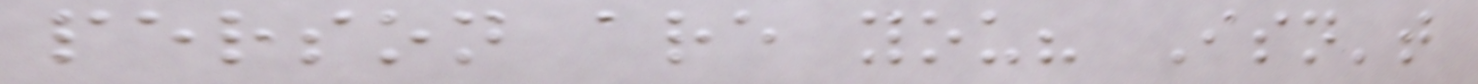person are you? Isn't
